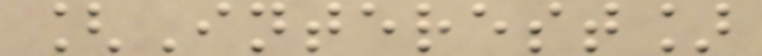[Interest]
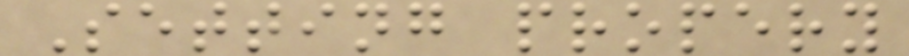Setting propery
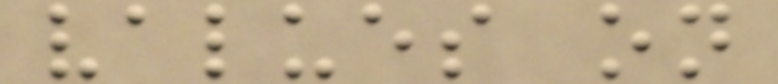values on
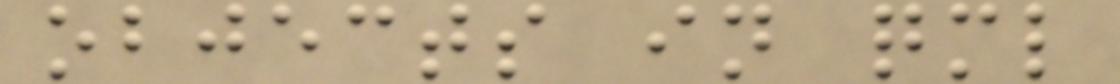objects in qml
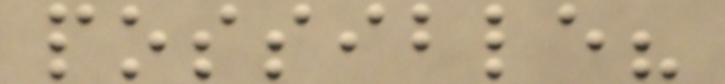possible?
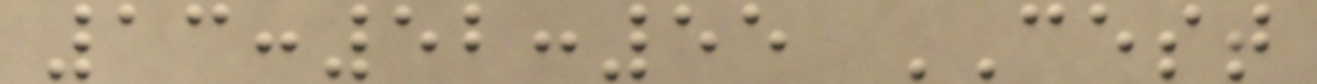13:52:55 CEST
